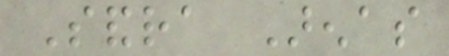Sandra Arenas
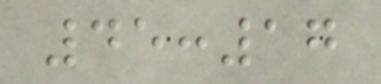45:17
